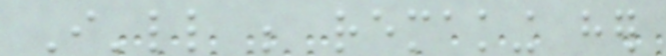I'll be remaking her
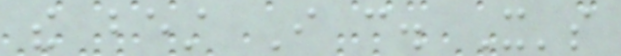the best I can. It's
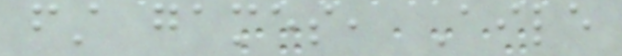first games, Aile
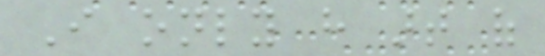I only have art of
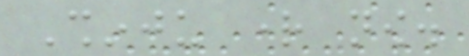Shinju right now.
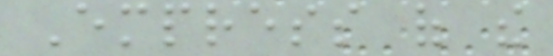Empress of the
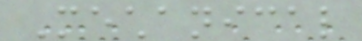Mechanical
